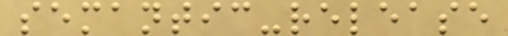semantic-release
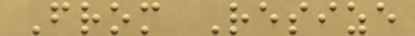From Resize
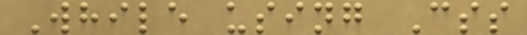While using Css
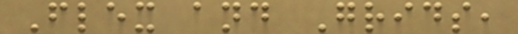Flex and Grids,
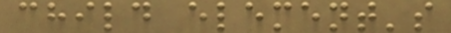child element's
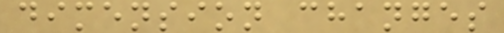dimension changes
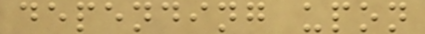depending upon
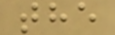the
